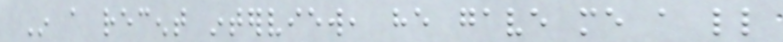In a recent interview, he gave me a little
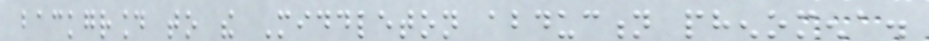background to the Middleton abduction phenomena.
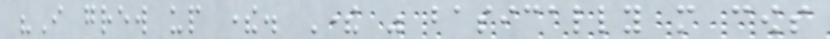"I grew up there. There was basically more cows
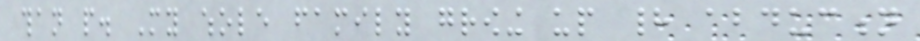than people. My whole family growing up had abduction
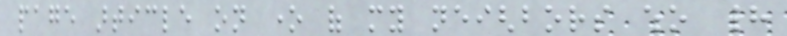page article on one of my neighbors who had
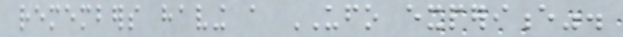remembers having a UFO experience".
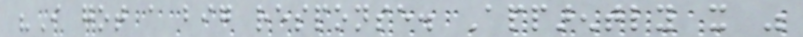"I got a big response. Apparently it was
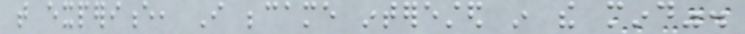that experience, I became interested in the mind".
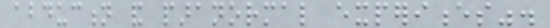abduction and paranormal experiences".
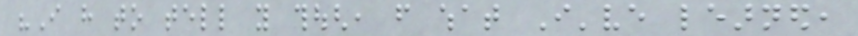"I have to tell you though, from what I've learned,
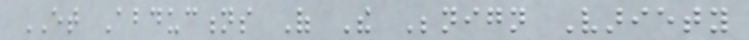ET Abductions Of The Benign Variety
